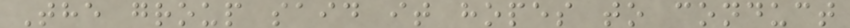The group said it hopes to conduct
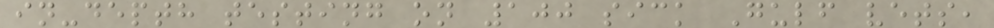in-depth testing on 100 sick Gulf vets,
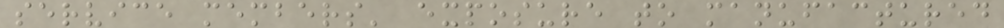service members' exposure to manufactured
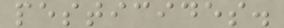pesticides.
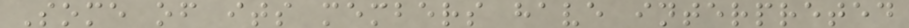Some of its members have interpreted
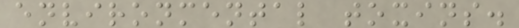environmental toxins.
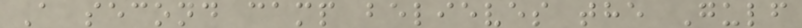A second camp believes the Gulf
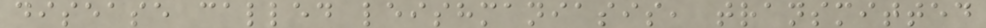disease called leishmaniasis, transmitted
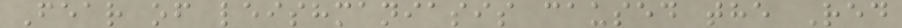Fear of leishmaniasis caused the Red
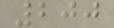200
